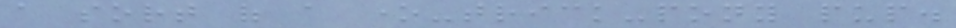a sort of a one-trick-pony pup.
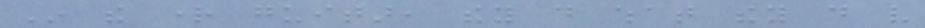In the right guitar, they do what they do very
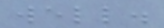well.
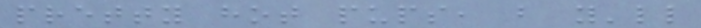pretty hot pups, but you'll
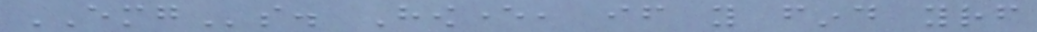EMGs. However, if you find yourself
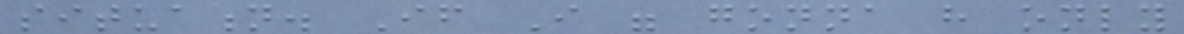situation. If I were gonna have only
